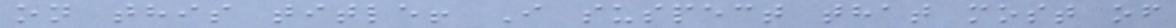on this title! I suspect that most of
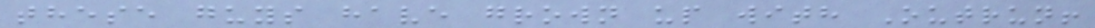these guys have grown up with Outrun!
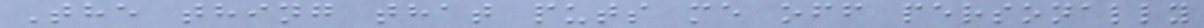The thing that puts me off personally
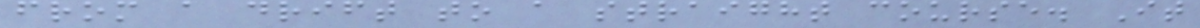from a drift to a straight course. It
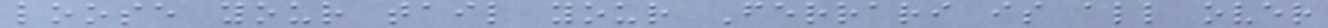loose your tail your Ferrari is all over
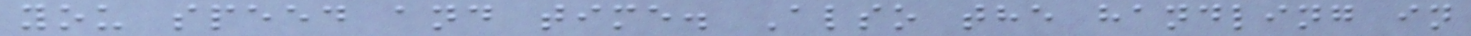you speed and time. Also the handling in
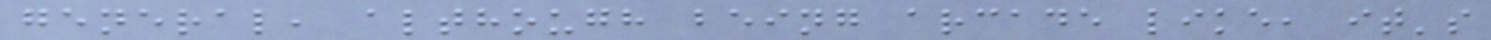general, although being arcade like, it's
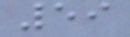59
